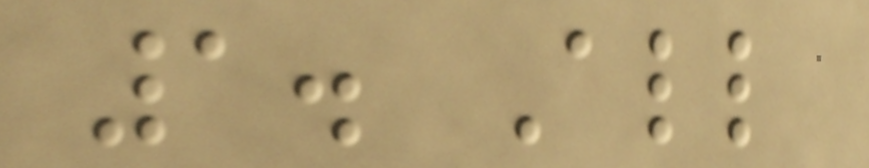1. All
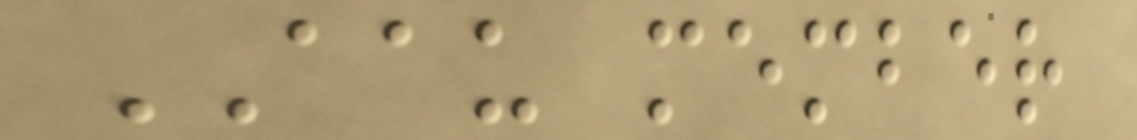AAU member
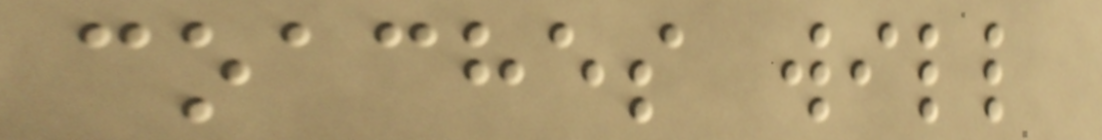coaches will
